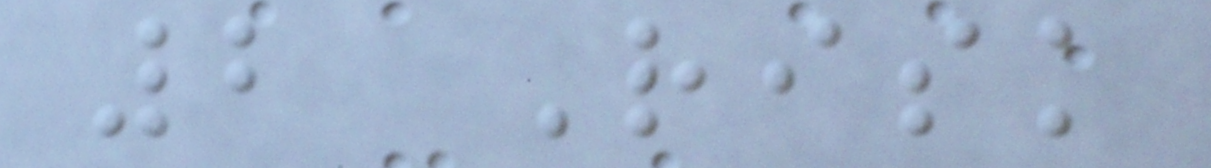2 Risk
